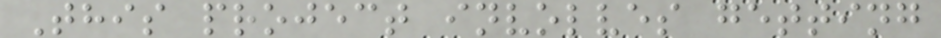This project involves getting
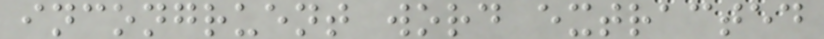incongruent word extracted
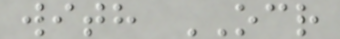with OCR
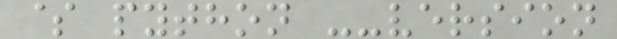$ python --version
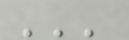'''
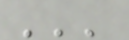'''
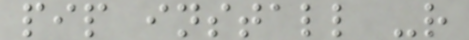pip install -r
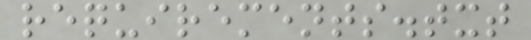requirements.txt
